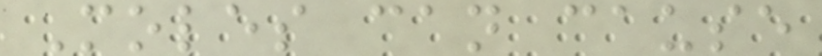Moles can cause
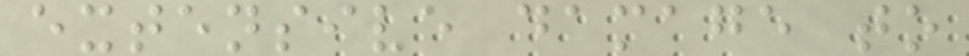extensive damage to
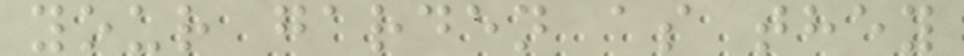your garden as they
